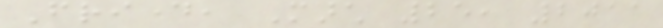Friday, March 25, 2011
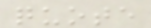quote
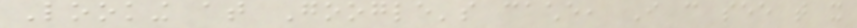Looking at Google's cache, I can see that it
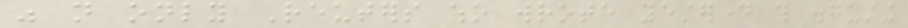was not only Reuters who wrote yesterday this disgusting
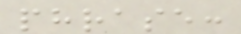phrase:
